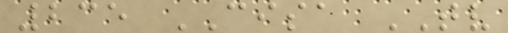235 CISA TV
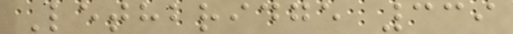Lethbridge 339
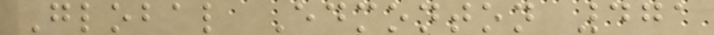Global Edmonton 471
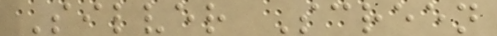Silver Screen
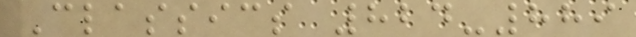Classics 824-889
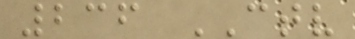236 CTV
